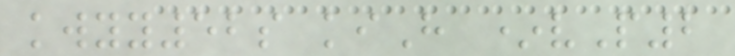kwyy52s kiH *vP2
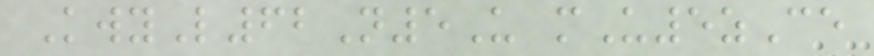KwyL62N5U mU5zCe
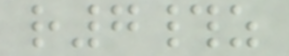r7#z
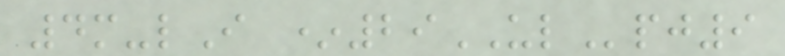4m-lI *29ULpj9
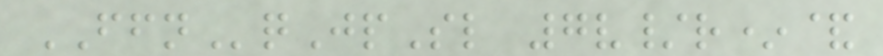FFNqJpSl 7v/r*&
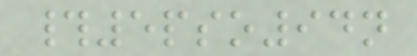#5pso94n
